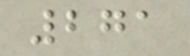271
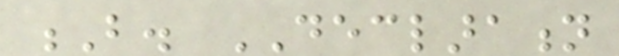B. DECLARATION
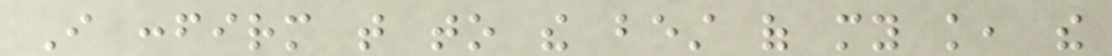I confirm that to the best of my knowledge, the
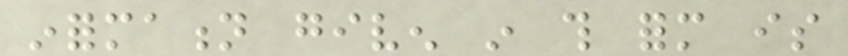information given in this form is
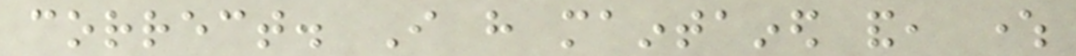correct. I have maintained and, where
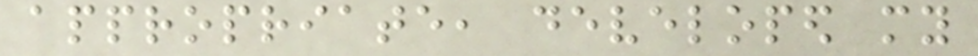appropriate, developed my
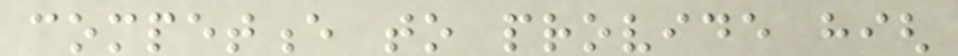competence to provide high
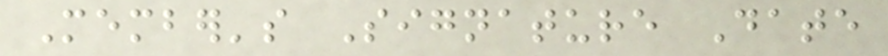Member's Signature Date
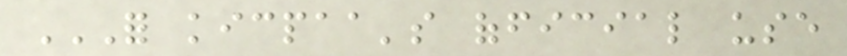FOR KICPAA'S OFFICIAL USE
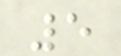5
